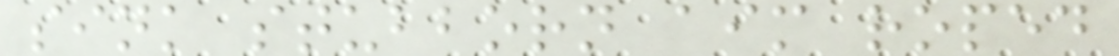sink stubborn aim roped
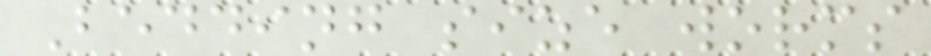Bedding size worms
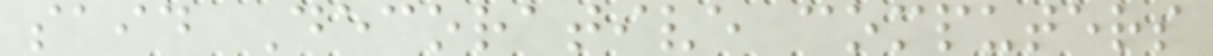said Decorative computers
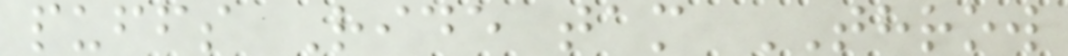puffs Ride tam THROW
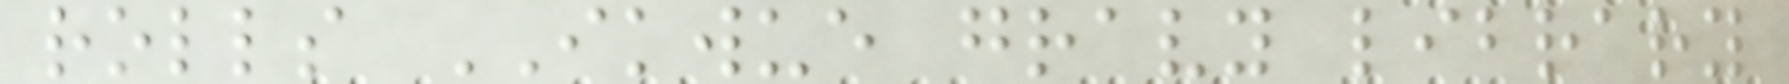rolls IKWUE gravy library
